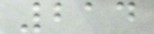214
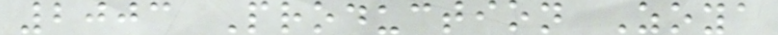2003 Production Zoya
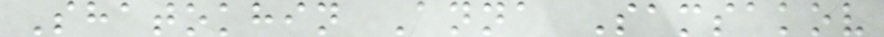Shatokhin Anna Samsakov
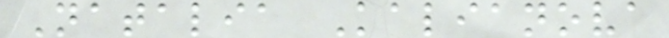Natalia Kalianova
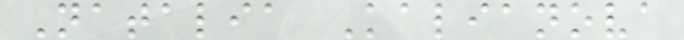Natalia Kalianova
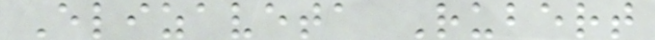Elizaveta Rubert
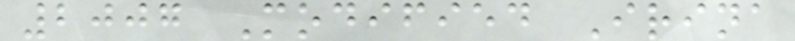2007 Modified Irina
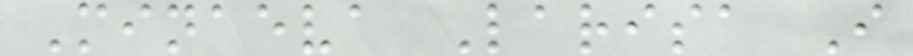Minaeva Larisa I
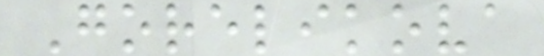Gorelikova
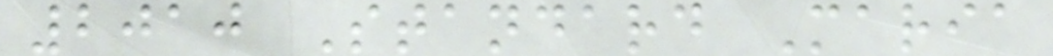2010 Standard Maria
